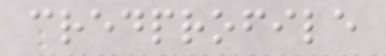credprofile
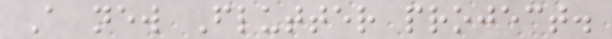A new Flutter project.
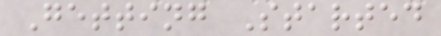Getting Started
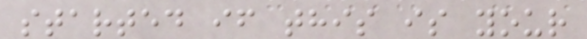started if this is your
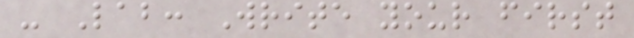- Lab: Write your first
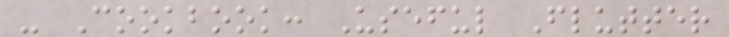- Cookbook: Useful Flutter
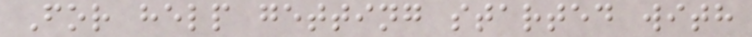For help getting started with
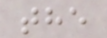the
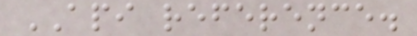API reference.
